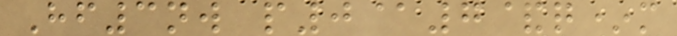Hf3nw p0@7&q*m
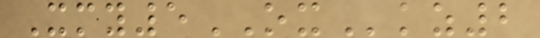Xmy5OXkz2
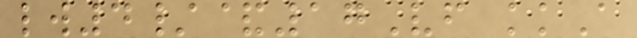lw4/&17Vf kkA
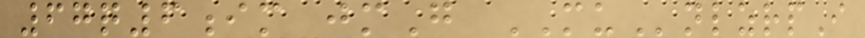67q6im jmG MUnlzrpI
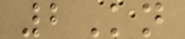2Kn
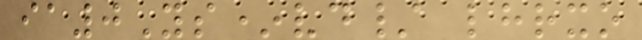ia0Ys*vd/ lhrxo
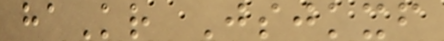haKr Jsjkxf
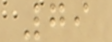79
